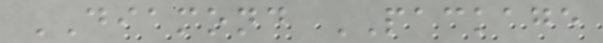DIAMOND PACKAGE
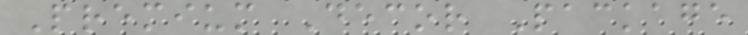Premium Decor Package
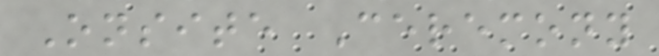Onsite Ceremony
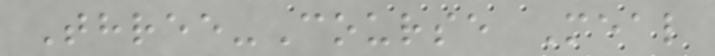Three-Course Meal
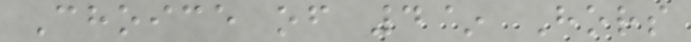Choice of 4~ Hors
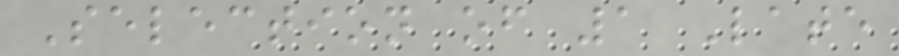Selection of 1 Late
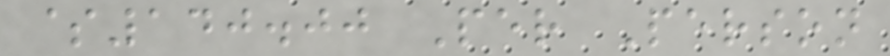$140.00 Per Person
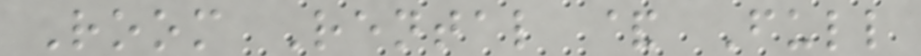Room Rental & Full
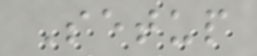Setup
